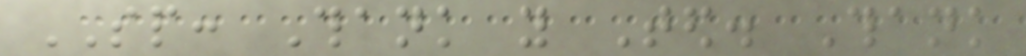SP: Thank you Ted. Thank
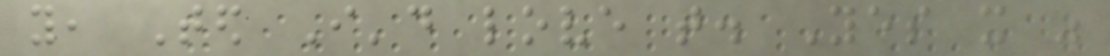you, Ted I'd love that. Yes it was
